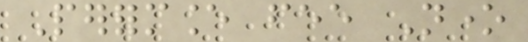Performance fee None
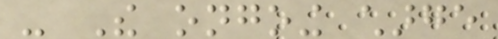- The ongoing charge
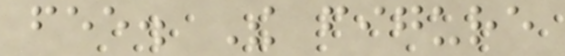fee. The figure
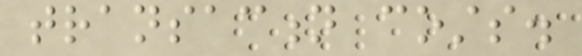transaction costs.
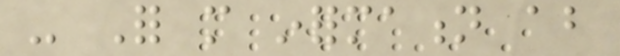- For more information about
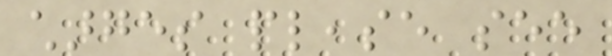charges please see
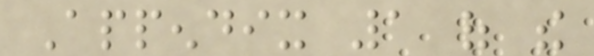Appendix 1 of the
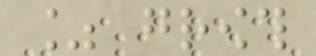% growth
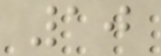10
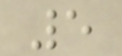5
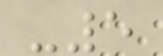-5
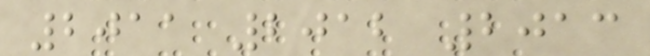2011 2012 2013
